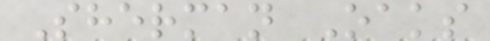Sherman Oaks
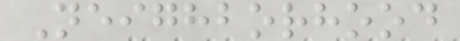Neighborhood
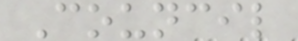Council
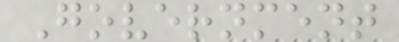Government
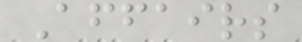Affairs
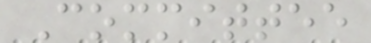Committee
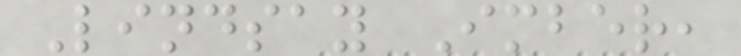Lindsay Imber,
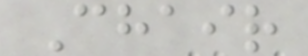Chair
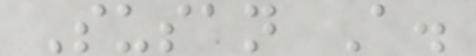Susan A.
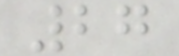27
